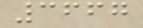3667
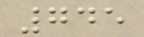745
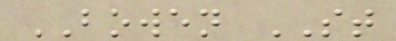BOWEN ST
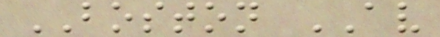BOSTON AV
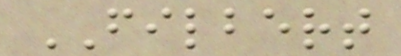FILBERT
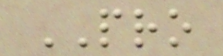PRO
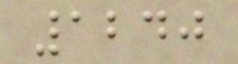1240
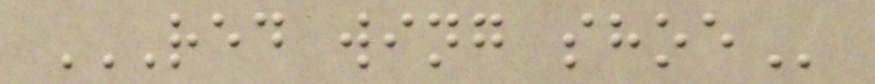RED WING SHOE
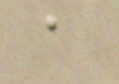a
